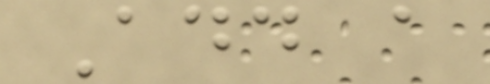Add a
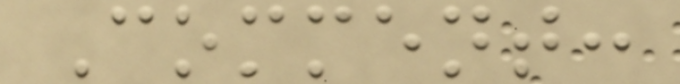Comment:
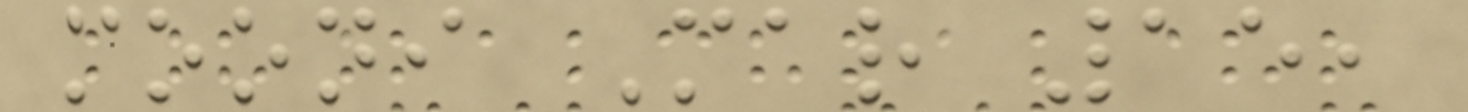mooni Mar 15,
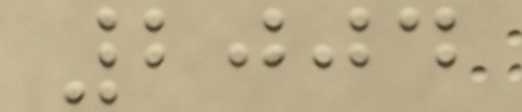2004
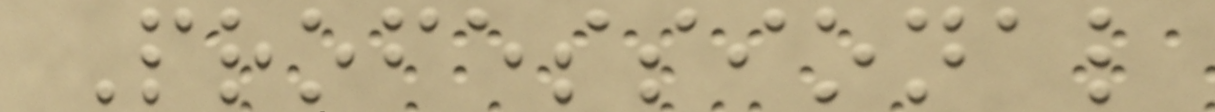Professional
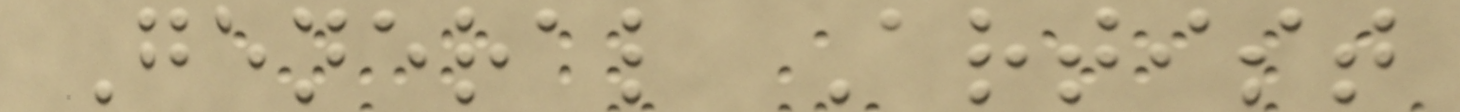General Artist
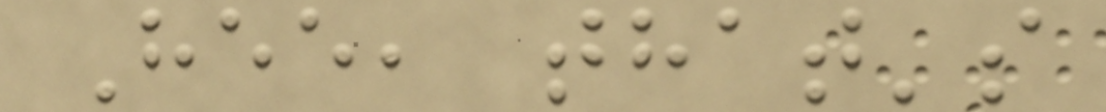Hee, that's
